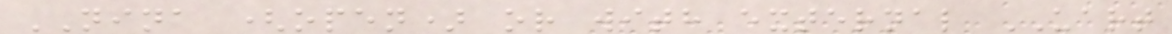NINA (open) or with external UART
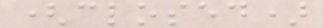(closed)
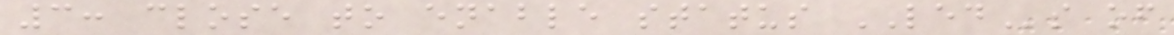3: close to enable status LEDs of
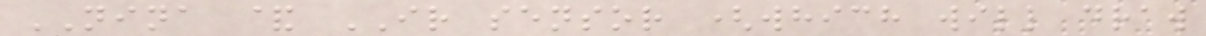NINA & IR sensor (which will draw
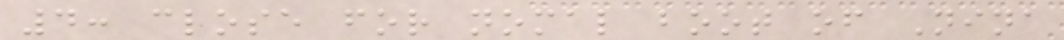4: close for nomal boot of Nina
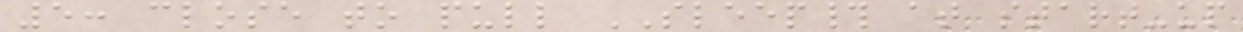5: close to pull SLEEP# at start-up
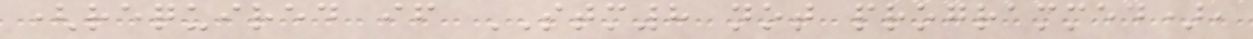(required if STM8 not programmed),
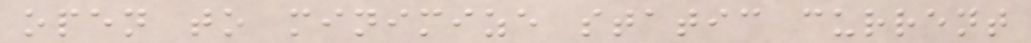open to minimize static current
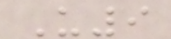U9
